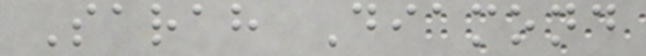Sarah Diamond
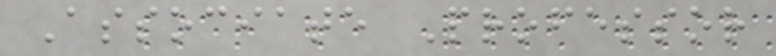Associate Professor
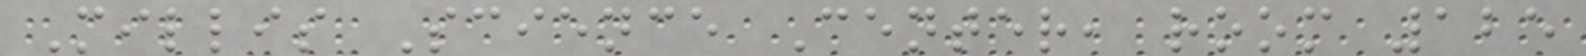Millis Science Center, room 125
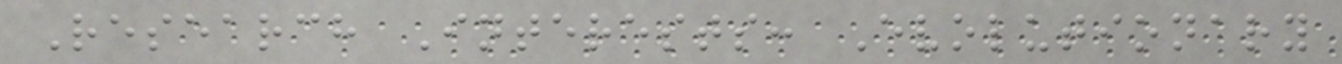Research Interests: Evolutionary
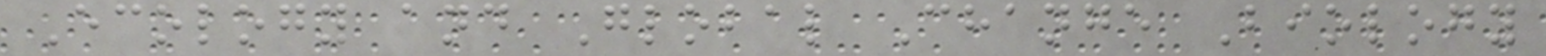Ecology and Global Change Biology
